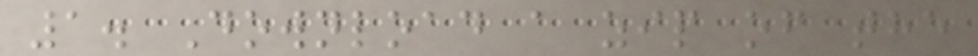1. Download a zip of the
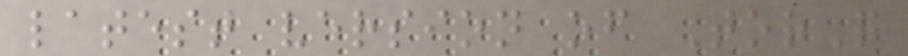latest version of TorQ
